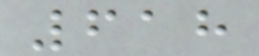618
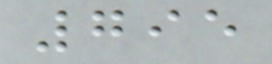795
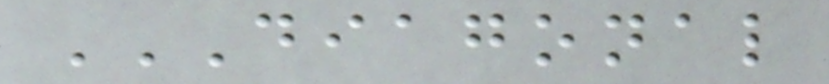DIAGONAL
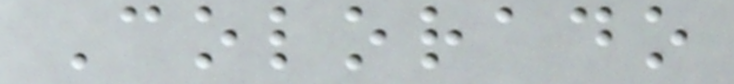Colorado
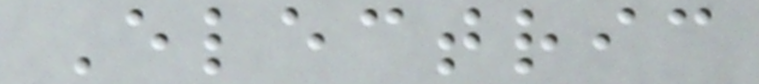Electric
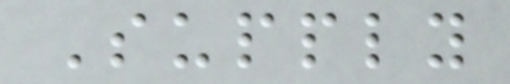Supply
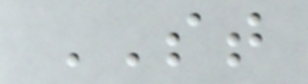ST
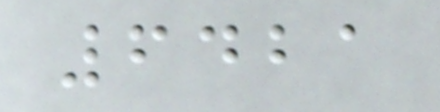6421
